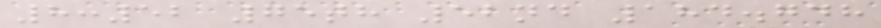8:52 75th 52nd 184.748
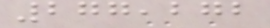277,272
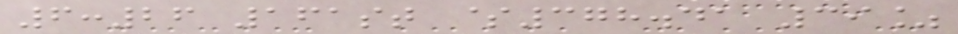6:26 161st $378.41 39%
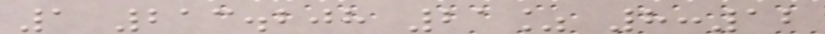1 213.208 21% 8:12
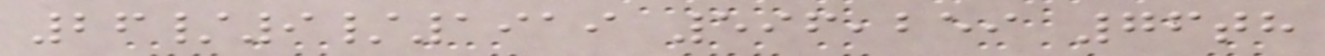26/9/1919 596,259 76th
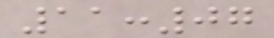11:07
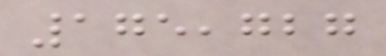175,727
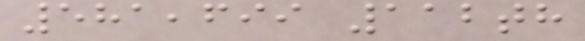581,699 112th
